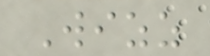Wizz
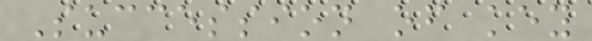Succession of key
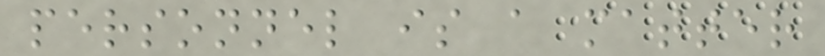personnel is a matter
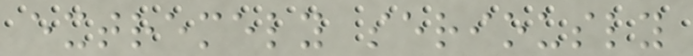extremely seriously
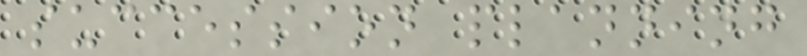succession planning
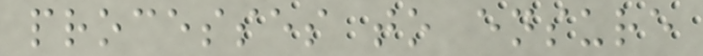processes to ensure
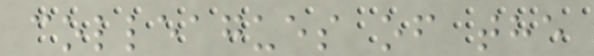colleagues of the
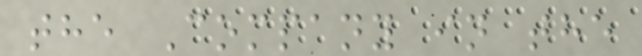the Company in the
